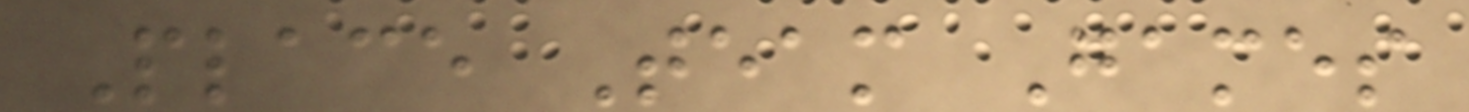Place Team Games
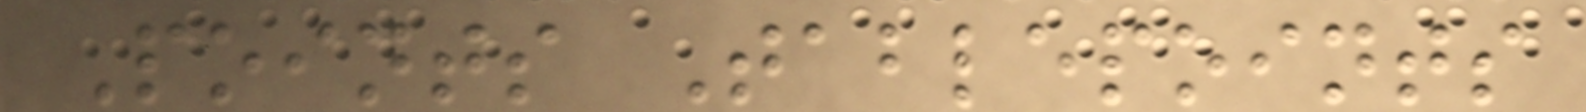Points Tablepoints
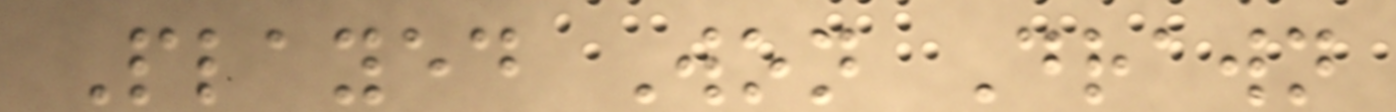Played Won Drawn
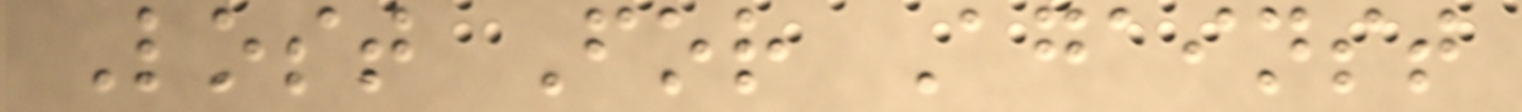Lost For Against
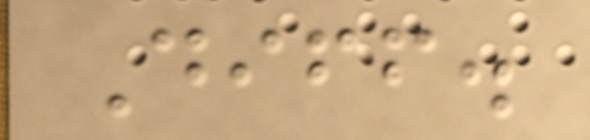Diff.
